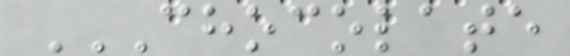CHOCOLATE
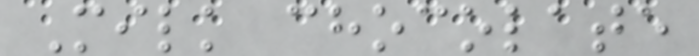Milk chocolate
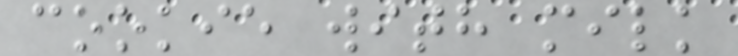cookie with milk
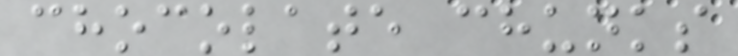chocolate chunks
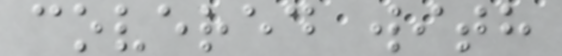covered with
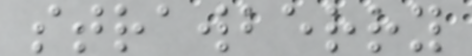strawberry
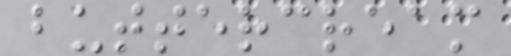buttercream
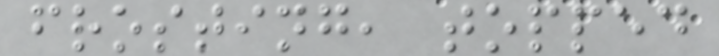frosting, topped
